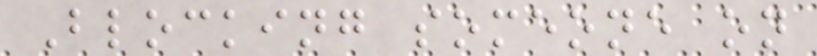Blocking someone on
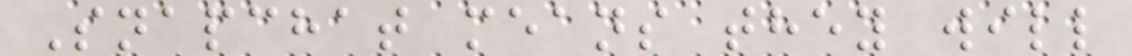Snapchat means they will
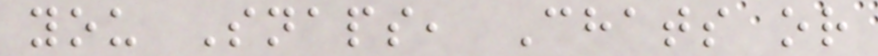you Snaps, Chats or
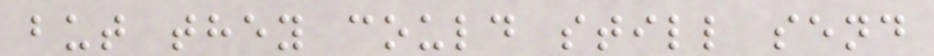but they could still send
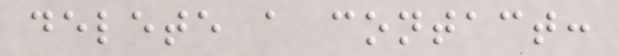delete a contact:
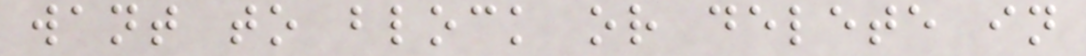want to block or delete in
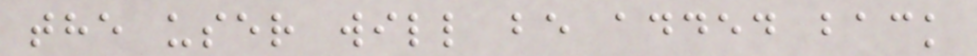the user will be added back
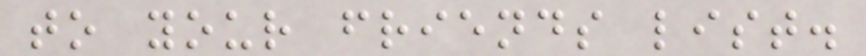to your friends list.
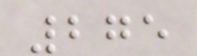275
